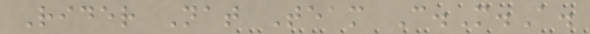Rider Nat Team C.M.A.
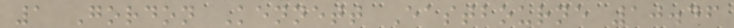1 Gordon Kennett Eastbourne 10.46
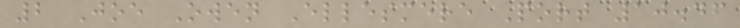2 Joe Owen Ellesmere Port 10.46
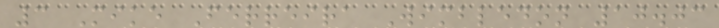3 Mike Ferreira Wimbledon 10.03
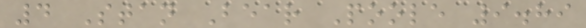4 Stan Bear Poole 9.89
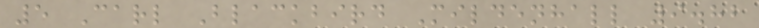5 Carl Blackbird Mildenhall 9.82
